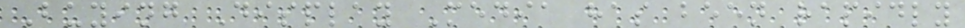Buying Display Media has been rapidly
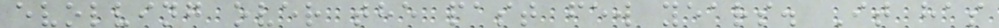evolving over the past few years. It has
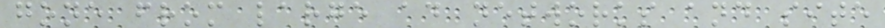gone from large ad networks and site
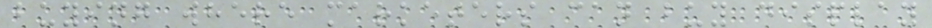buying where marketers can buy display
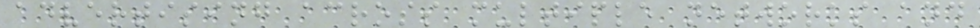advertising across multiple networks and
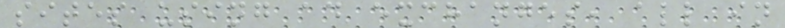sites using ad exchanges, all in
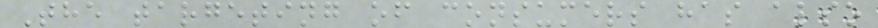The targeting of consumers has also
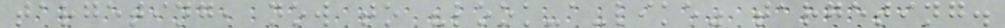targeting, now to "look-a-like" targeting.
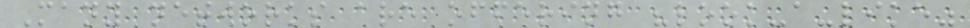Many networks are offering "look-a-like"
